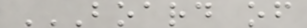BOARD OF
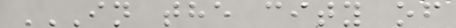IN THE CITY OF
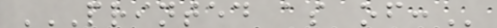PRINTED AS OF:
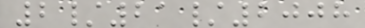2/21/2008
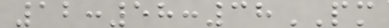12:58:38PM
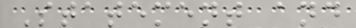Statement and
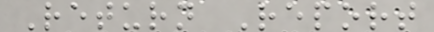Return Report
